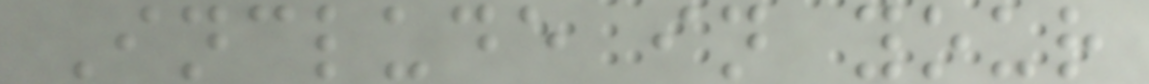Include in your
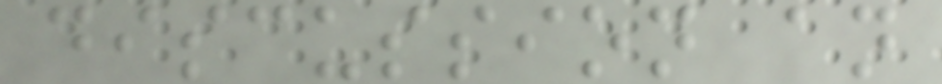discussion an
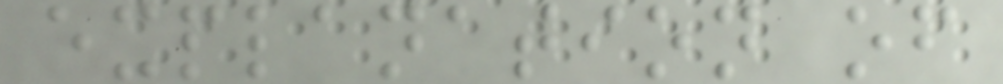explanation of
